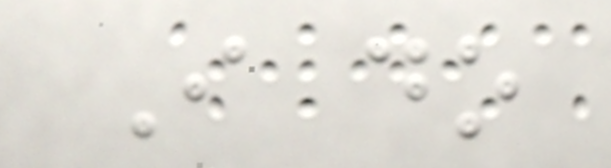I do
